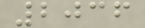2036
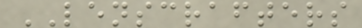LENSCRAFTERS
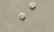i
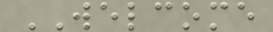WELCOME
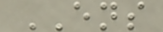ENS
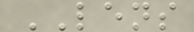LENS
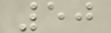50
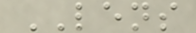LENS
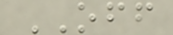OFF
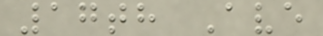17th Ave
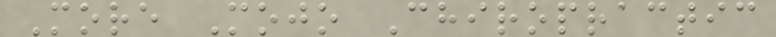More Mojo Chiropractic
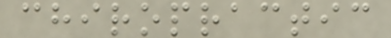chiropractic
